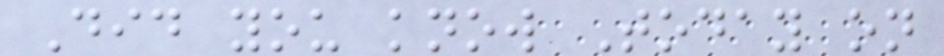Did you know Today on
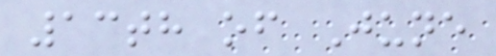13th of June
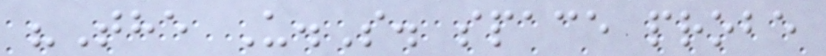"The U.S. space probe
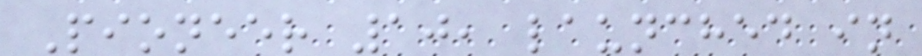Pioneer 10, launched in
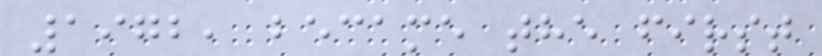1972, became the first
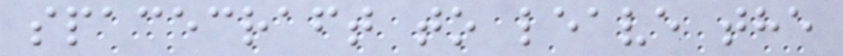spacecraft to leave the
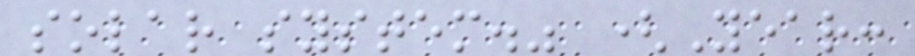solar system." (Year:
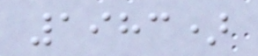1983)
